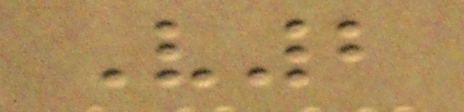V2
